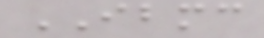IBMC
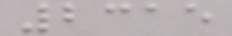2315
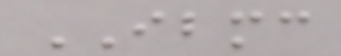IBMC
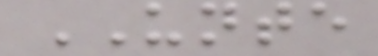UNTE
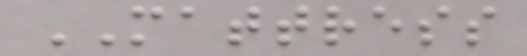MATTRESS
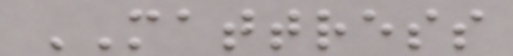MATTRESS
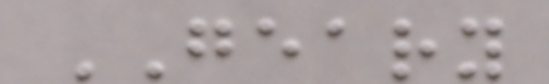GEARY
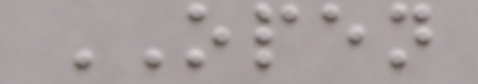OPEN
